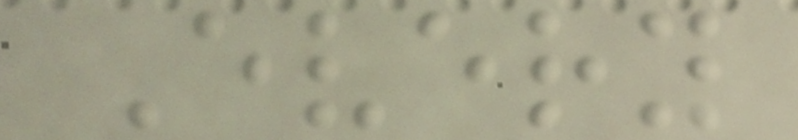Every
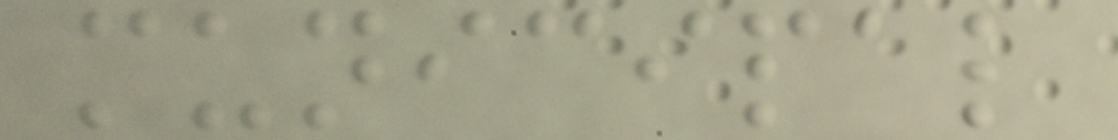municipal
